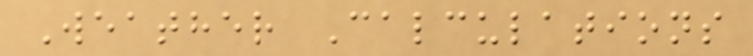Weather Calculations
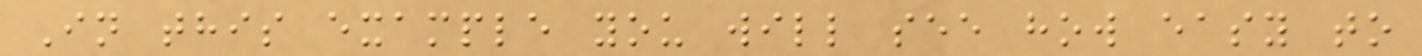In this example you will see how easy to
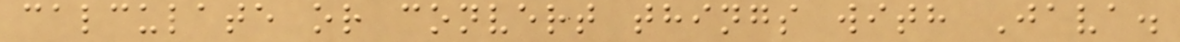calculate or convert things with Java.
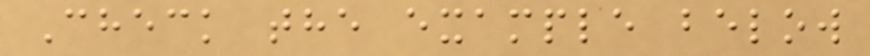Check the example below
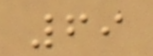69
